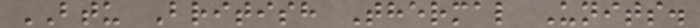BTU British Thermal Units.
